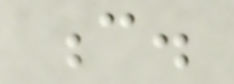c.
